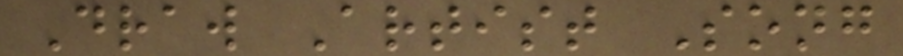Draw Artist Song
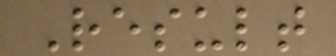Result
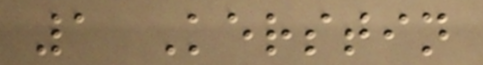1 Kerstin
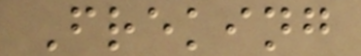Freking
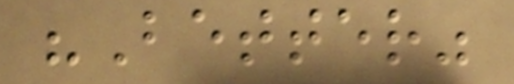"Better"
